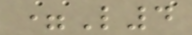=L4
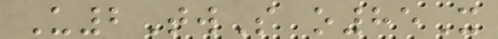U2TwS o85X
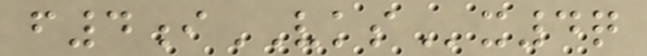f4iVKSx4q
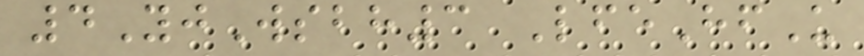4YjWsbh3 LfeHfU
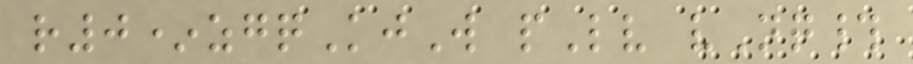r0*zgqKjW pLv vNq#
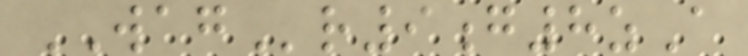WAGr9g8zA
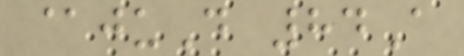@juD 84A
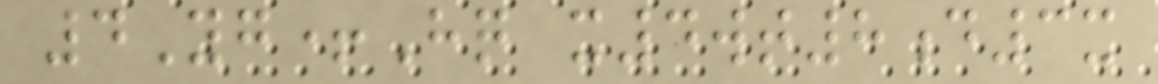4Yg+Hq x4wt8d3x
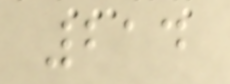214
